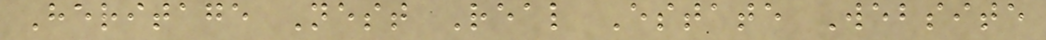Heritage Nest Real Estate Website
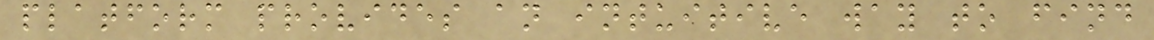platform provides an intuitive way to find
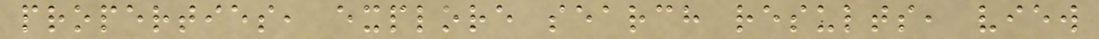properties, explore search results, view
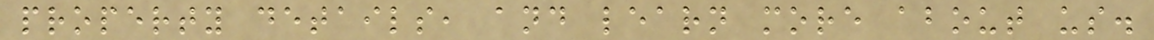property details, and learn more about us.
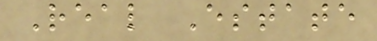Real Estate
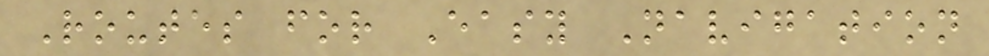Routes for Easy Navigation
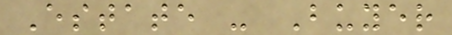Estate - Buyer
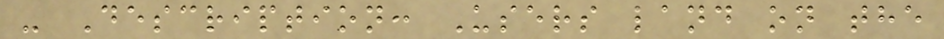- Description: Users land on the
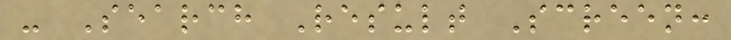- Search Result Screen:
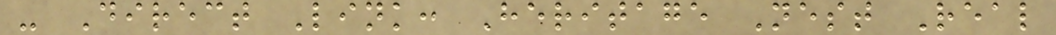- Direct Link: Heritage Nest Real
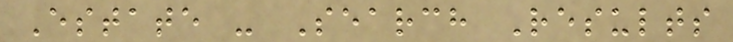Estate - Search Results
